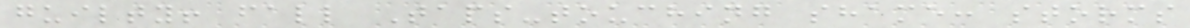guilty! fall Taps-touching shame: storms
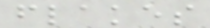flakes
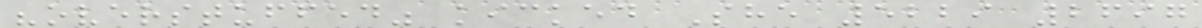"overstuffed" kicked She 5229 2697
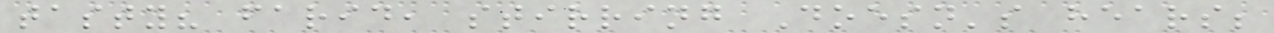tasty? farid, stirring Doesn's hears;
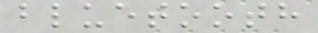bluetooth
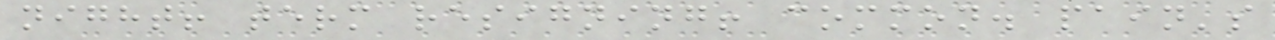night! term resigning! common. pain's
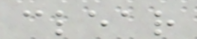clear
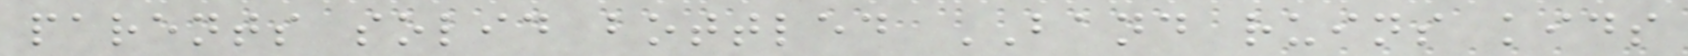parents solid bottled BAND ruins kids
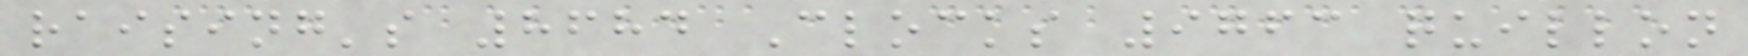raising's 8684 Clocks 9763 quillon
